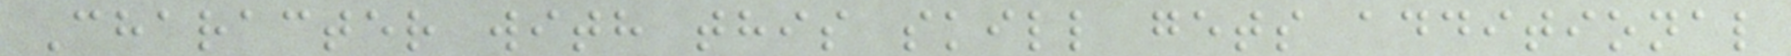Character with this skill gets additional
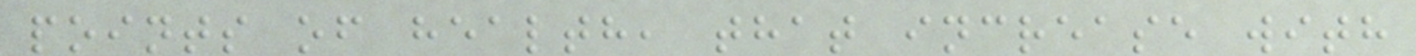points of health, that increase with
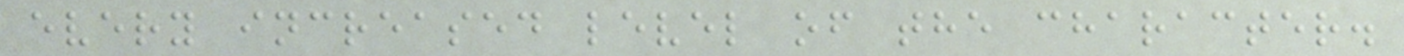every increased level of the character.
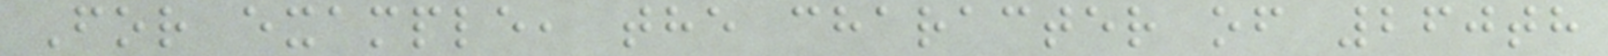For example, the character of 260th
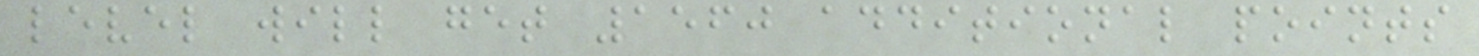level will get 1560 additional points
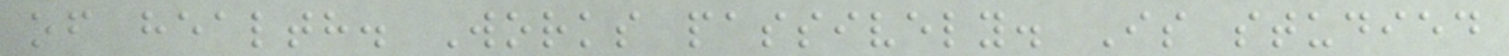of health. Works passively. Is studied
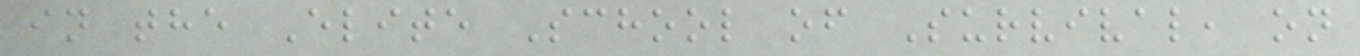in the Elite School of Survival, on
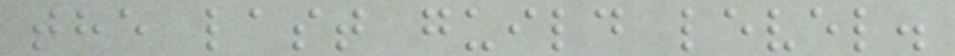the last guild level.
